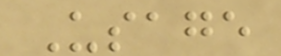Usage
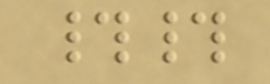##
